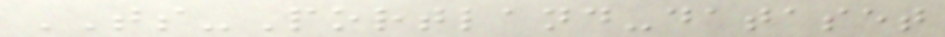TS-Portland-dataset
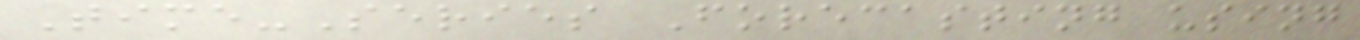Time-Series Forecasting using
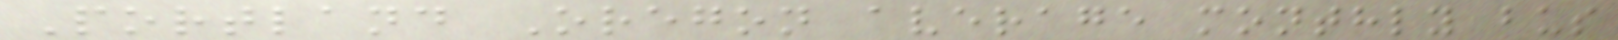Portland Oregon average monthly bus
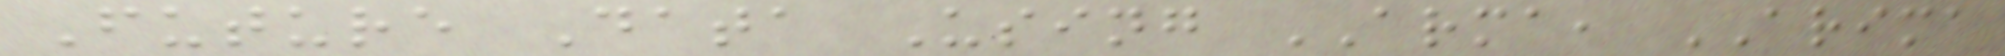Future Data Using ARMA, ARIMA
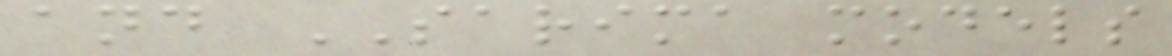and SARIMA models
